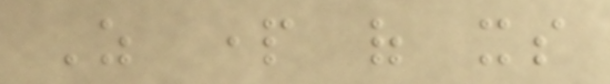As part of its
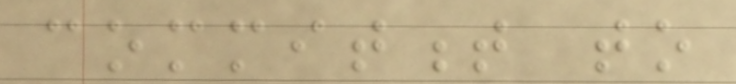commitment to
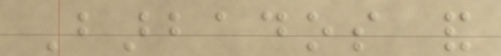Barbados and
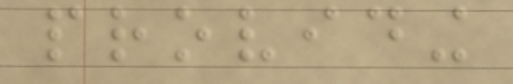providing
